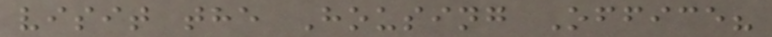visit the Housing Office?
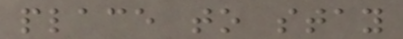place to stay
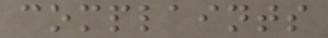complaints
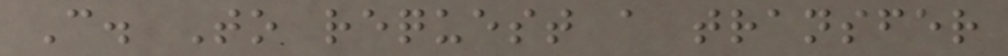C. To request a transfer
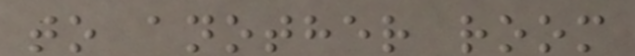to another room
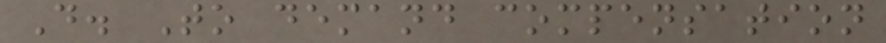D. To demand compensation
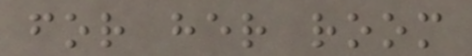for her room
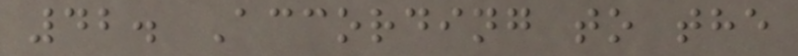42. According to the
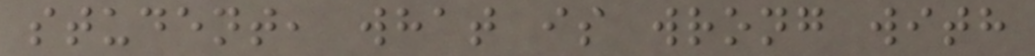student, what is wrong with
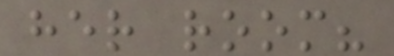her room?
